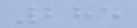285
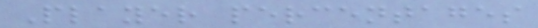Player percentages
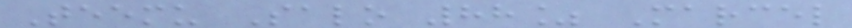Teemu Salo 88% Marcel
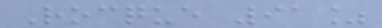Rocque 91%
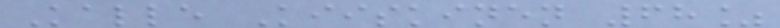Kalle Kiiskinen 68%
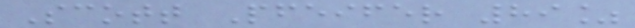Scott Pfeifer 89%
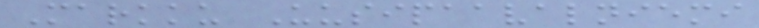Markku Uusipaavalniemi
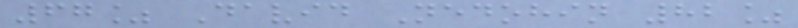67% David Nedohin 82%
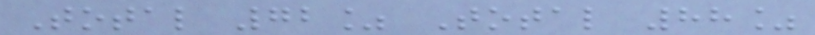Total 72% Total 88%
